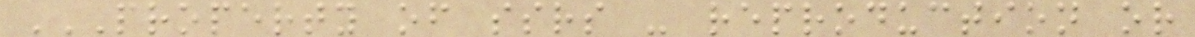PROPERTY OF SSRS - REPRODUCTION OR
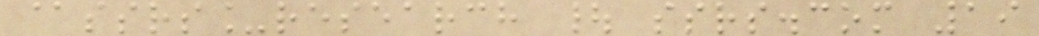@ssrs_research | ssrs.com 19
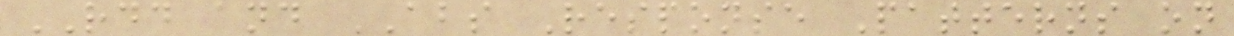RDD and ABS Response Patterns on
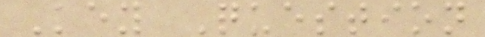Key Question
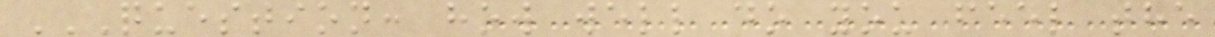QUESTION: HOW WELL DO YOU FEEL THE
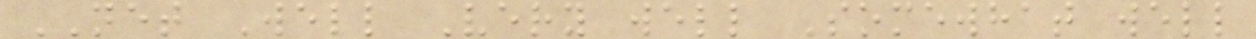NET Well Very well Somewhat well
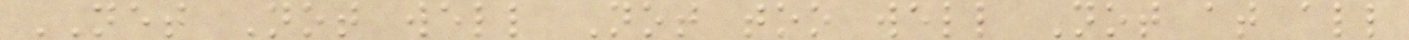NET Not well Not too well Not at all
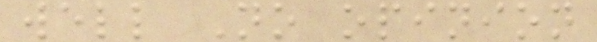well No opinion
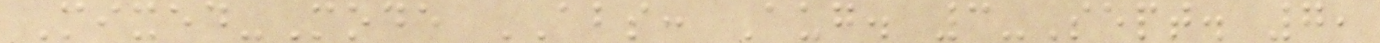Mixed-Mode ABS: Aug. 3-Sept. 7,
